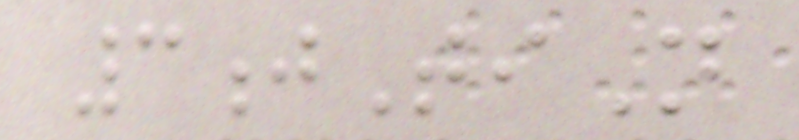3jTiN
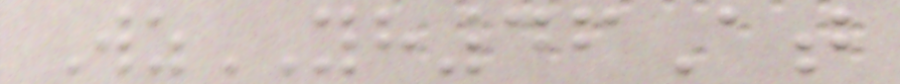WzYH46At
